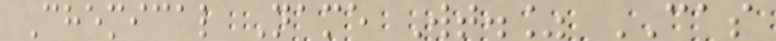Chemical Name Wt.% CAS
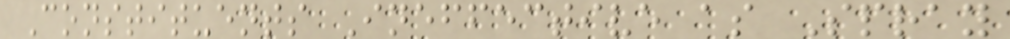Constituents Ineffective as Spray
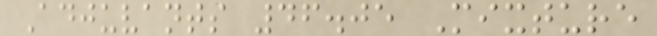Adjuvants 46.05 Mixture
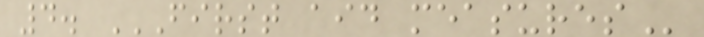4. FIRST AID MEASURES
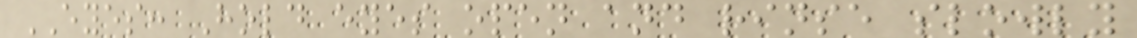EYES: Hold eyes open and rinse slowly
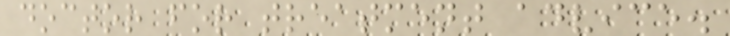doctor for treatment advice.
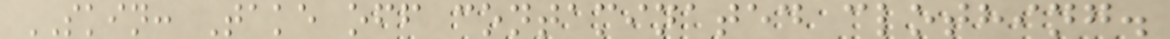SKIN: Take off contaminated clothing.
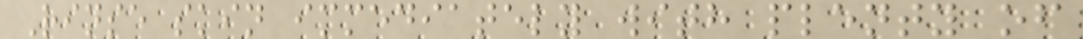Rinse skin immediately with plenty of
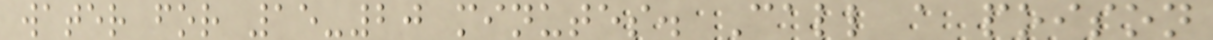water for 15-20 minutes. Call a poison
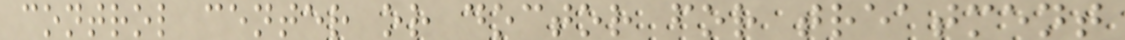control center or doctor for treatment
